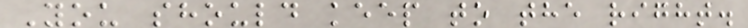You should keep to the right.
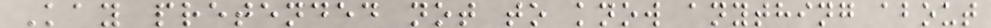Kay pretended not to know anything about
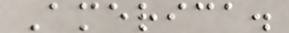America.
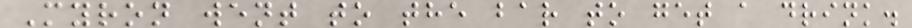Myron went to the bar to get a drink.
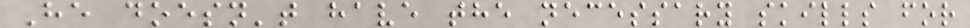He doesn't have the necessary skills for
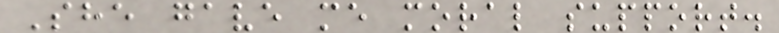She gave me moral support.
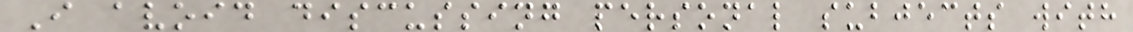I avoid discussing personal subjects with
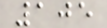105
